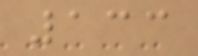133
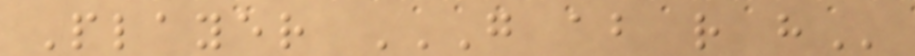Player G AB R H
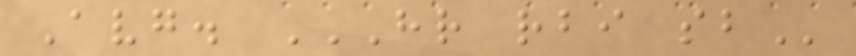Avg. HR RBI SB
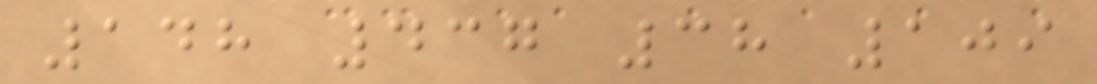148 437 38 109
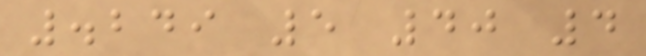.249 5 40 4
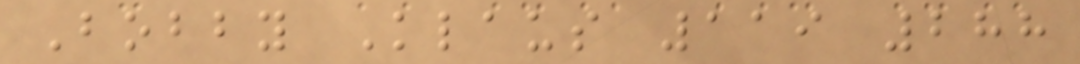Bobby Klaus 119 288
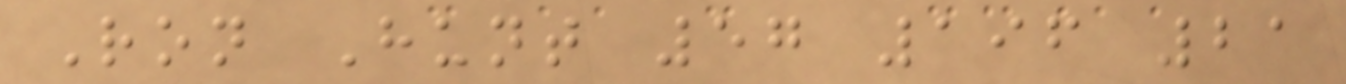Ron Hunt 57 196 21
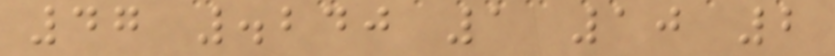47 .240 1 10 2
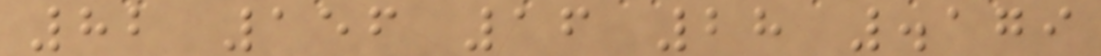82 156 16 28 .179
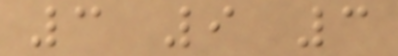3 9 3
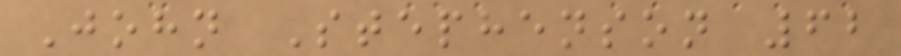John Stephenson 62
